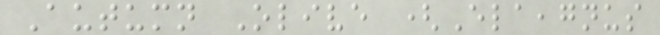Autumn Olive (Elaeagnus
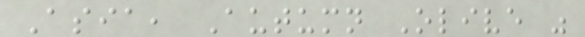Asia, Autumn Olive was
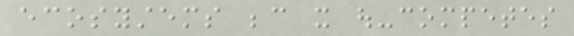ecosystems because it out-competes
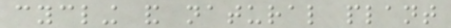cycling and natural plant
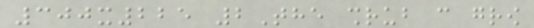300x225 2The shrub can grow
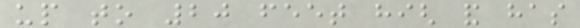up to 20 feet high and has
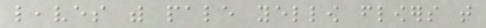leaves with pale yellow flowers that
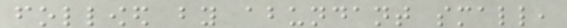followed by abundant small,
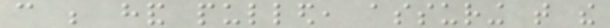can be hand pulled, assuring that the
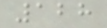128
